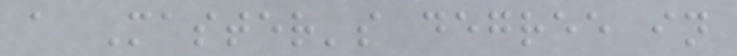a Master's degree in
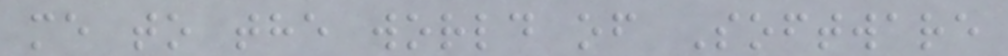me to the world of Software
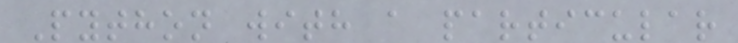Python with a particular
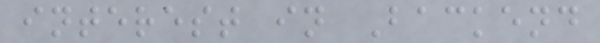interest in Backend
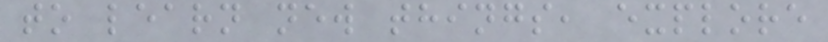to learn new things, explore
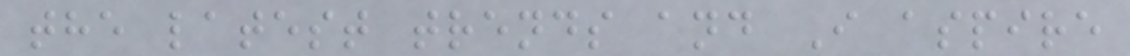the latest trends and I aspire
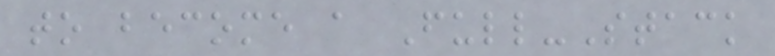to become a Full-Stack
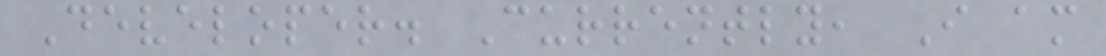Developer. Currently, I am
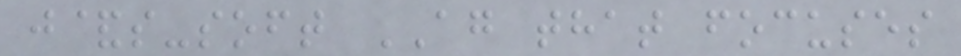j&s-soft AG that focuses
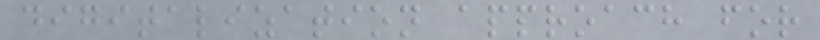digitalization approach for
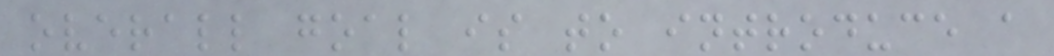overall goal is to introduce a
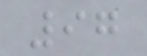97
